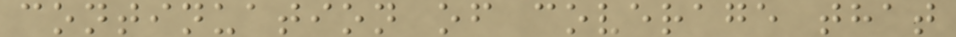continuation of coverage that
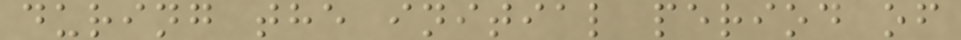during the initial period of
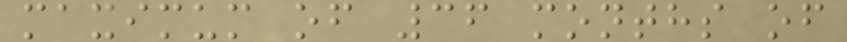maximum of 36 months of
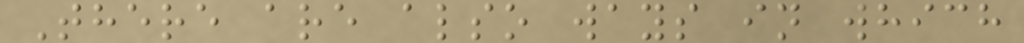There are also ways in which
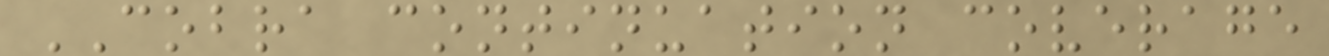COBRA continuation coverage
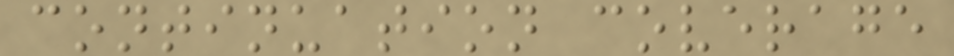continuation coverage
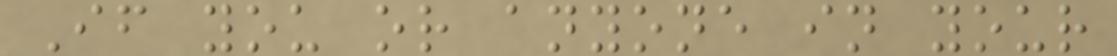If you or anyone in your
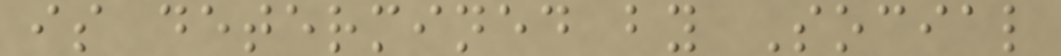is determined by Social
